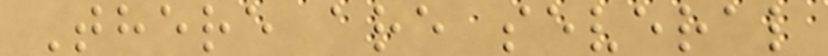There are several
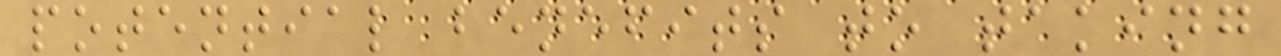potential benefits to taking
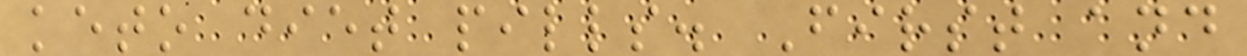keto diet pills. First and
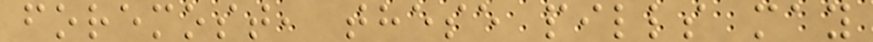foremost, these pills may
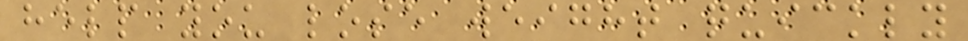help you lose weight quickly
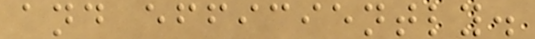and efficiently.
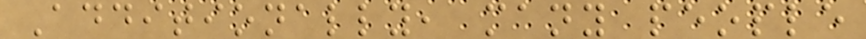Additionally, many people
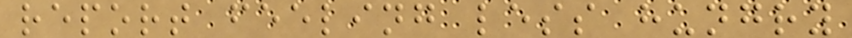report feeling less hungry
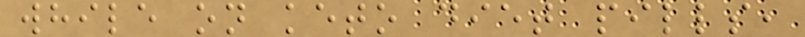while on keto diet pills,
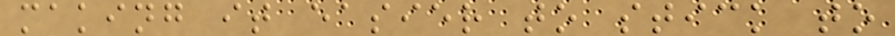making it easier to stick to
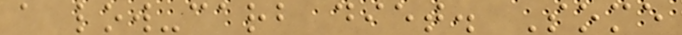a low-carb diet. Some
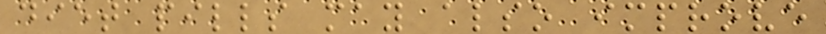diet pills may also improve
